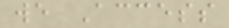we Access
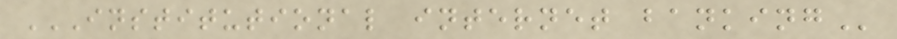INSTITUTIONAL INTERNET BANKING
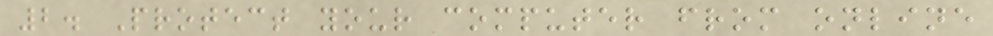2. Protect your computer from online
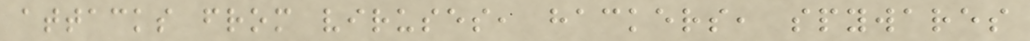attacks from viruses, hackers, spywares
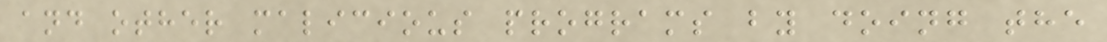and other malicious programs by doing the
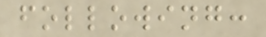following:
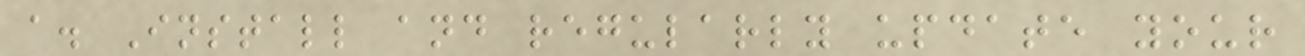a. Install and regularly update your
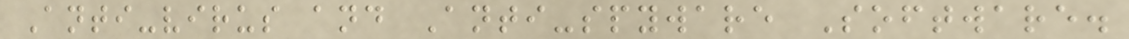Anti-virus and Anti-spyware Software.
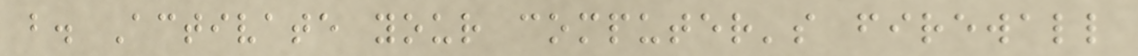b. Activate your computer's firewall
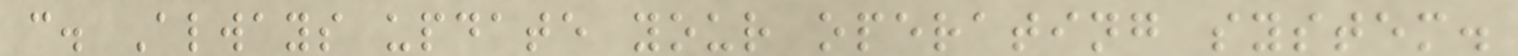c. Always update your operating system.
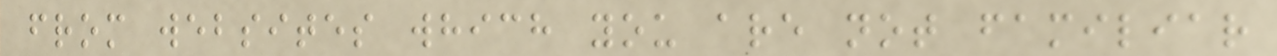from websites which you are not familiar
